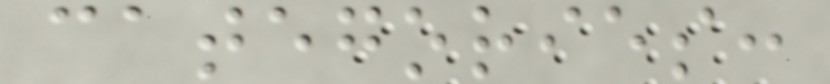categories:
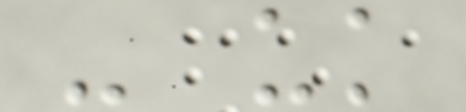- uk
